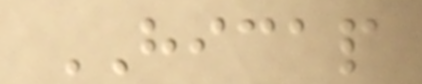HICAP
